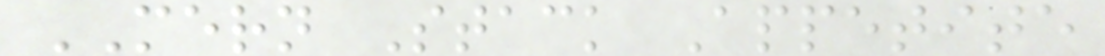MERN Stack Appetite
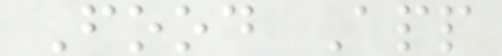Food App
